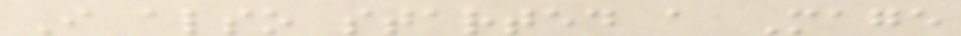I also started a Mage
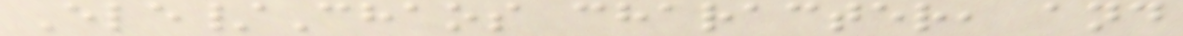Ele/Chaos character, and
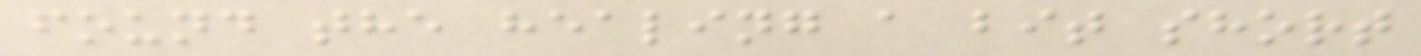found the healing a bit short
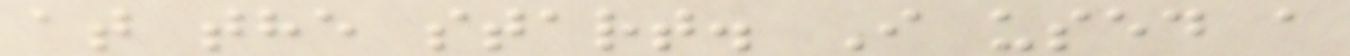at the start. I used a
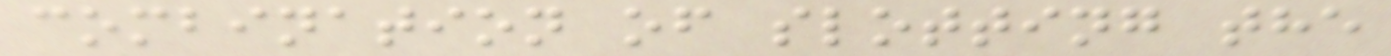combination of slotting the
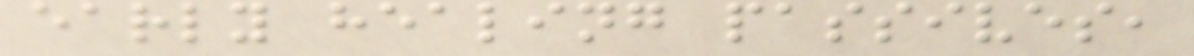early healing passives,
